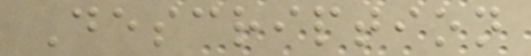Description
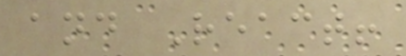and React!
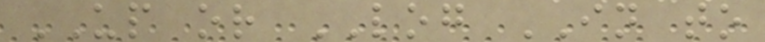UP or LOG IN to
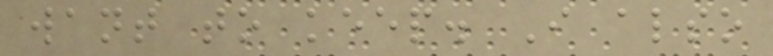want to keep. I also
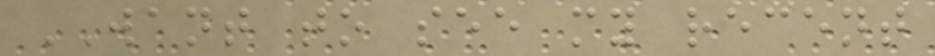WANT to see my recent
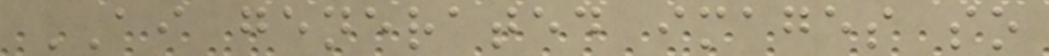AI generated images so
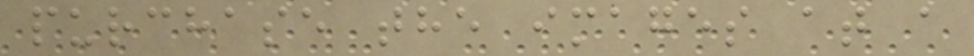purchase the images at a
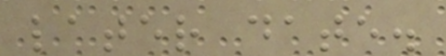later date.
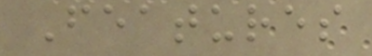Features
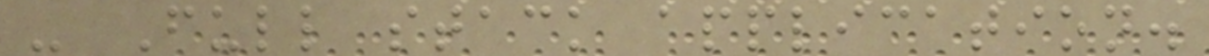- Full stack application.
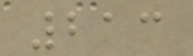213
